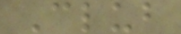Club
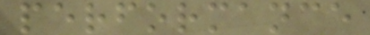performance
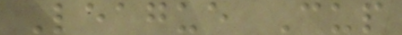League Cup
